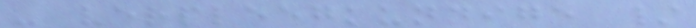- verpleegkundige /
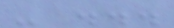- ...
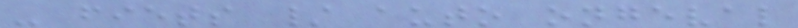- fiets / auto ongeval
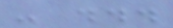- ...
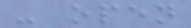- open
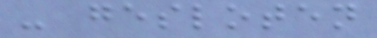- gesloten
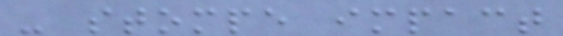- stompe impact
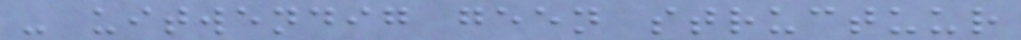- uitwendig geen structuur
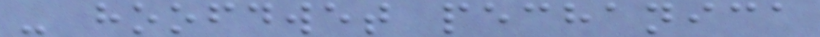- hoofdwet pechanica
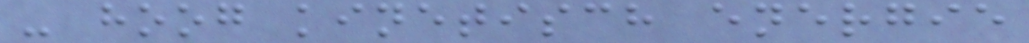- hoog kinetisch energie
